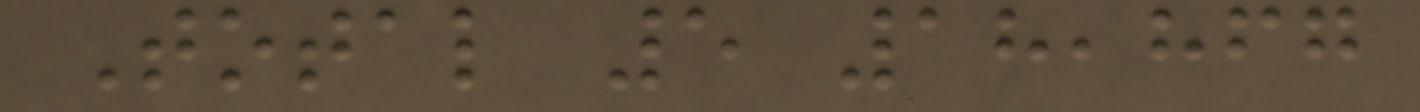Total 5 18,867
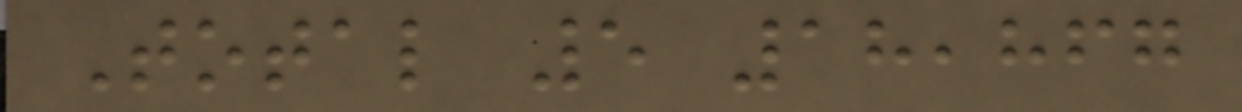Total 5 18,867
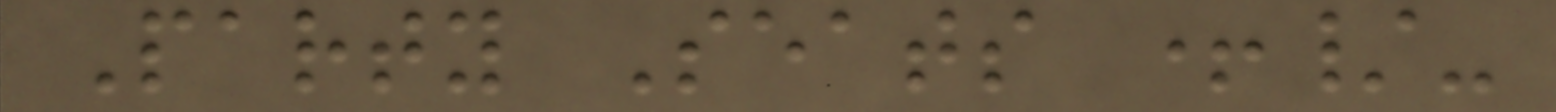Party Seats +/-
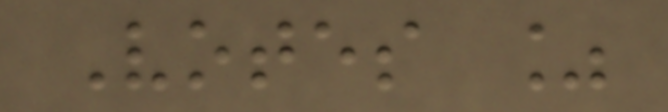Votes %
